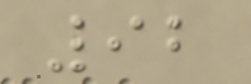92
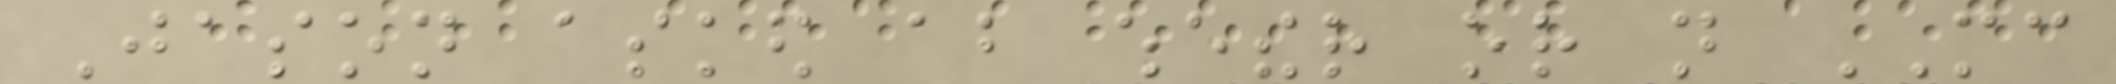Jason asked about whether or not MC
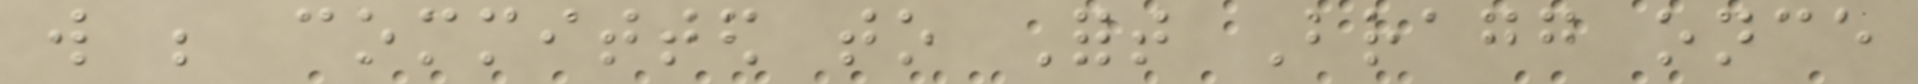will be committed to Fort Bragg once
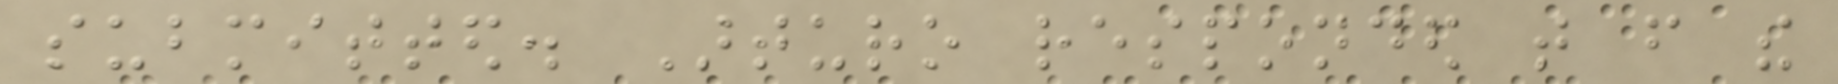submitted. Arturo responded that from the
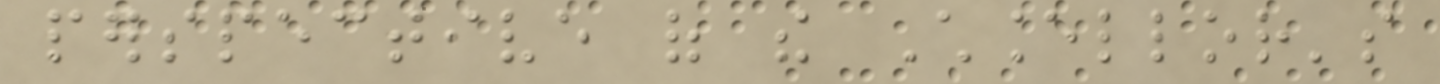perspective of the Chancellor's
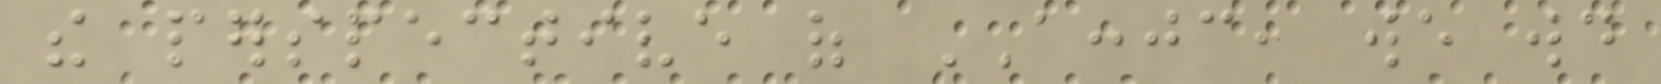the perspective of ACCJC, we would
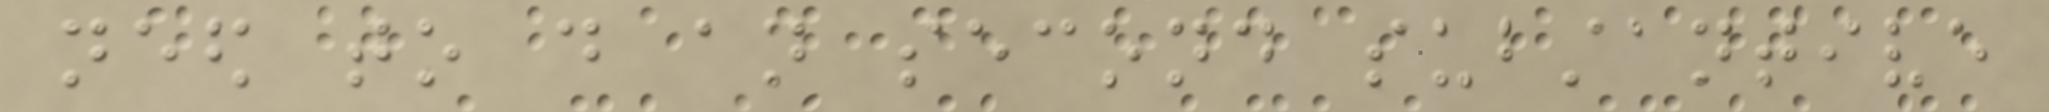need to do an second substantive
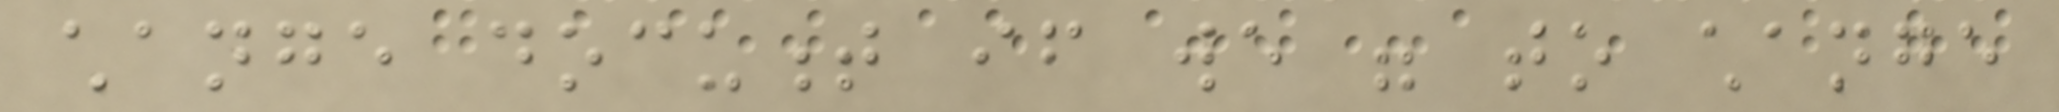change document if we were to change
